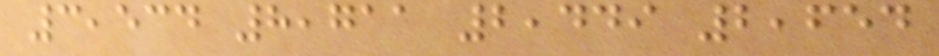3,534 8,711 2,449 2,654
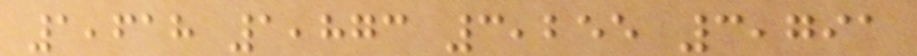1,618 1,873 3,255 3,791
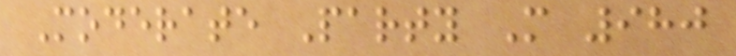Moderate Party M 980
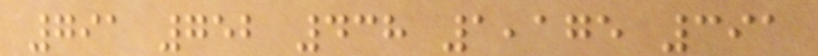791 752 438 1,175 391
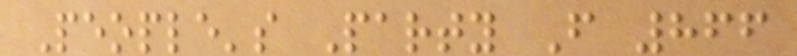People's Party F 866
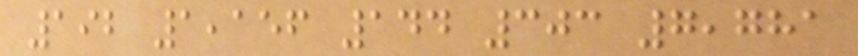192 1,156 144 303 7,781
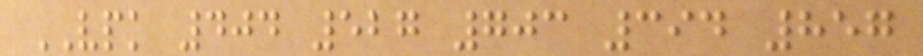VPK 404 527 703 394 857
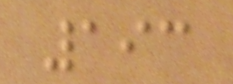193
